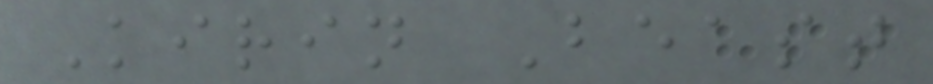Kirin Beast
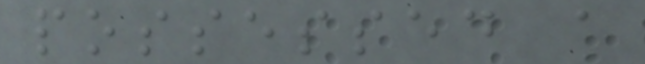possessed a
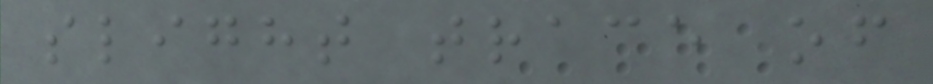slight trace of
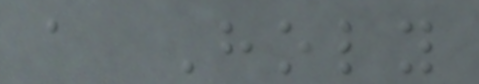a Holy
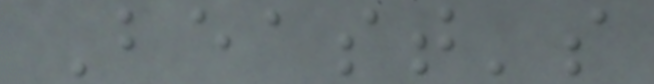Beast's
